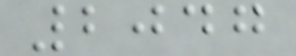2047
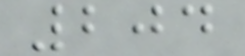204
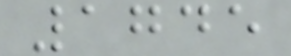1745
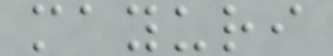mayuri
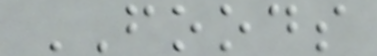FOODS
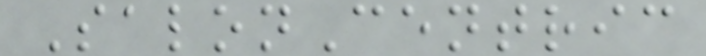SalonCentric
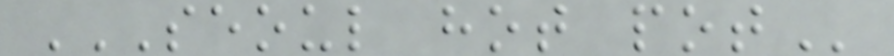SEOUL HOT POT
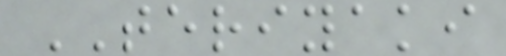TERIYAKI
